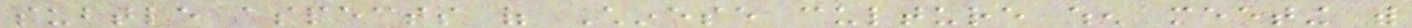subtle aspects of Chinese culture when meeting with
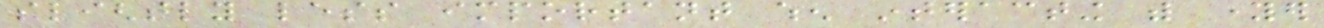slightly less important when interacting with younger
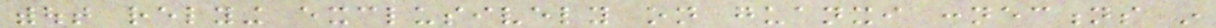without relying exclusively on guanxi connections in
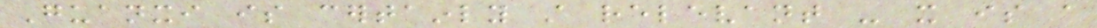Guanxi is certainly still relevant - it is a
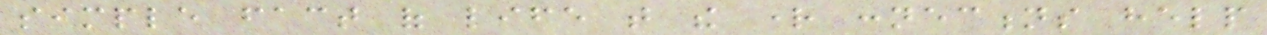simple fact of life that the right connections help
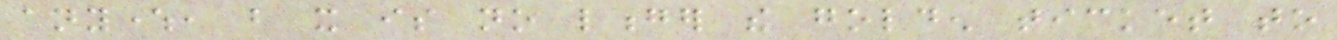anywhere, but it is no longer the golden ticket to
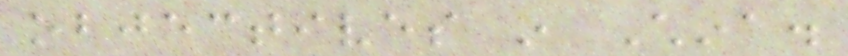objectives in China.
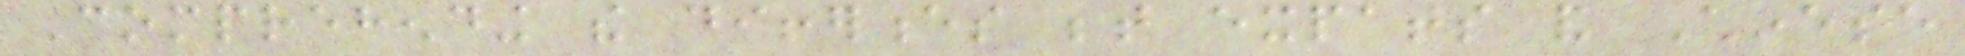Comprehending the differences between expats and Chinese
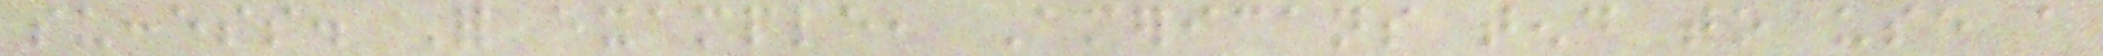success. For example, Americans tend to use a
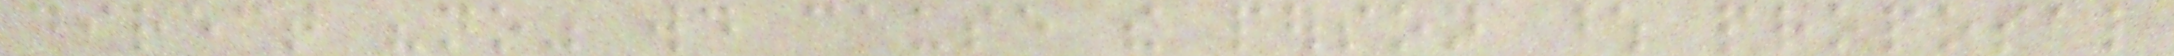direct "no" would cause the person whose proposal
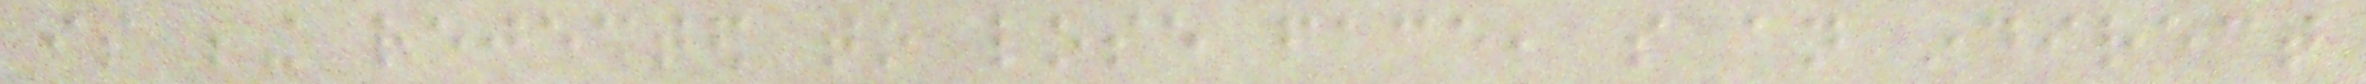is being rejected to lose face, so an indirect
